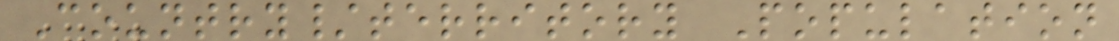Country/territory Population
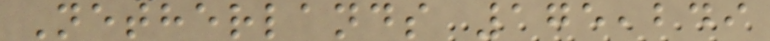Netherlands 175,249
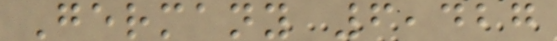Germany 6,427
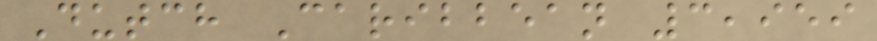Dutch Caribbean 3,959
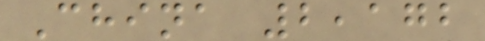China 2,172
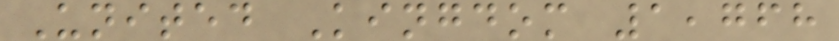United Kingdom 1,768
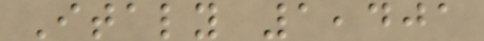Italy 1,401
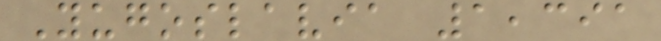Yugoslavia 1,391
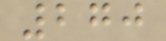270
